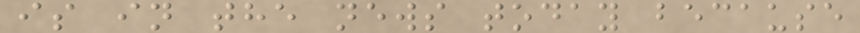is in the news today because
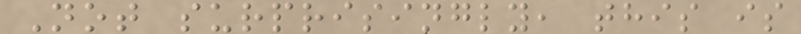Not surprisingly, this is
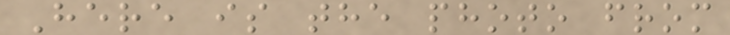Here is the photo from
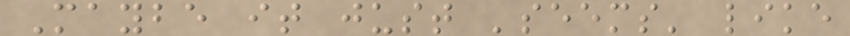Maybe it just 'seems' like
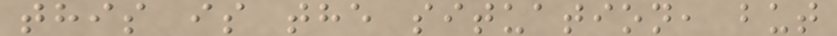this is the situation, but
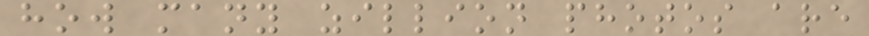how many zillion photos are
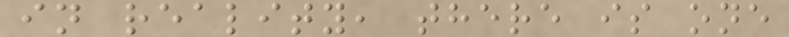in reality, there is one
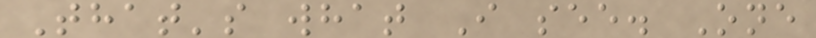That's what I see. One
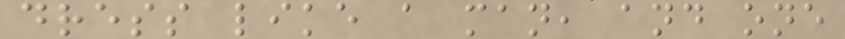dress like a man, and one
